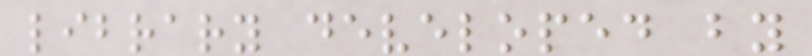library developed by
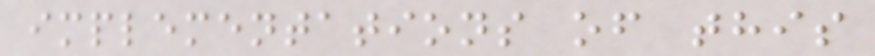implementations of this
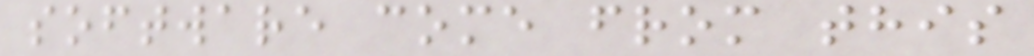software come from this
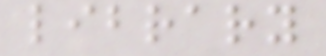library
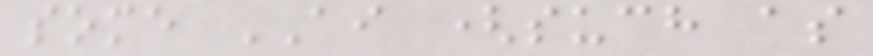some AI (such as
